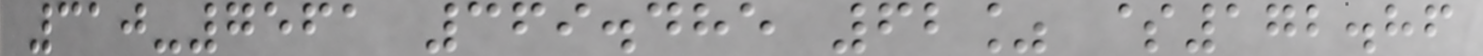310-7561 369.485 62% $172.86
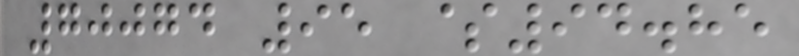70074 95 $94.85
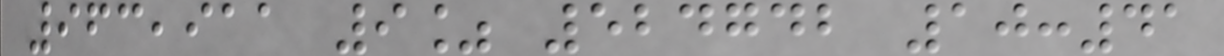963,911 9% 524742 10:41
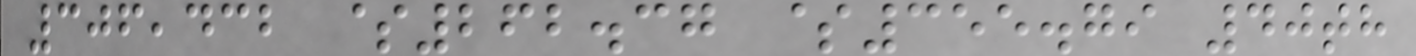306,432 $262.37 $355.79 40th
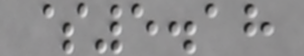$5.18
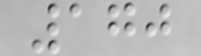170
